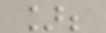];
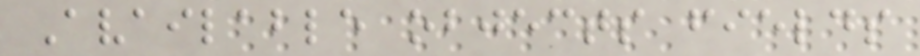Available objects fields
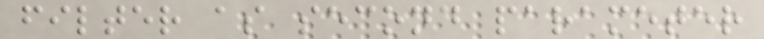filter as second parameter
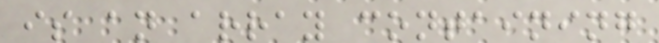is an array containing
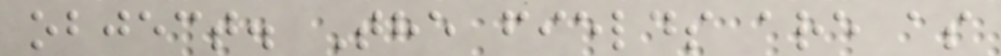object. The fields are as
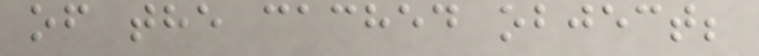of the cached object;
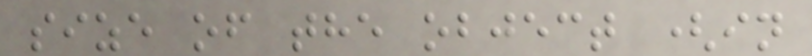size of the object (in
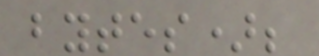bytes);
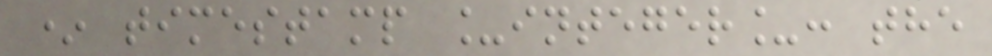* timestamp _integer_: the
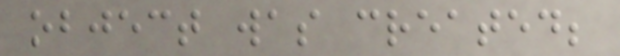object was created;
